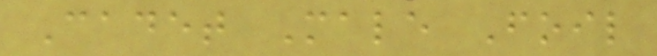Cadet Male Foil
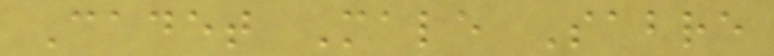Cadet Male Sabre
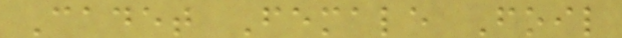Cadet Female Foil
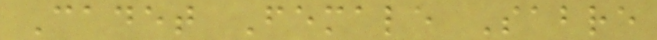Cadet Female Sabre
